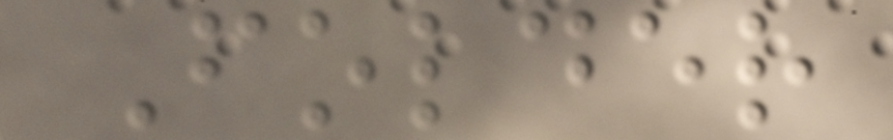Folder
